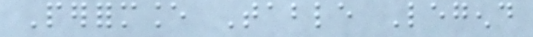Performance Table Legend
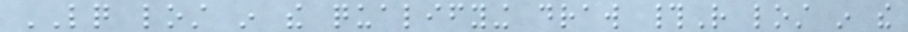LQ lost in the qualifying draw #R lost in the
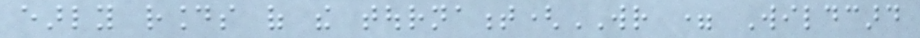early rounds of the tournament(WR = Wildcard
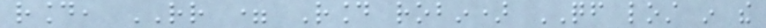round, RR = Round robin) QF lost in the
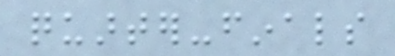quarter-finals
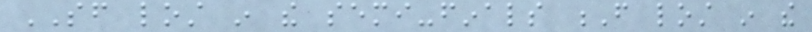SF lost in the semi-finals F lost in the
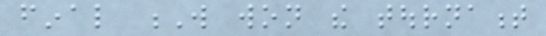final W won the tournament
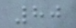80
